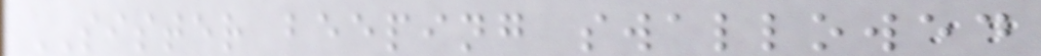SISTER beeping swallowed
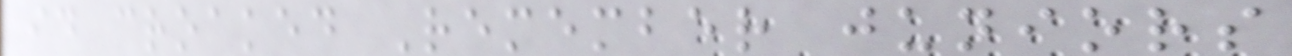id croaked Remember juniors
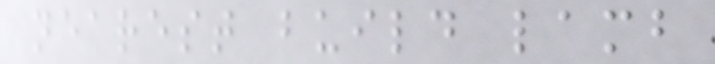nearest build lamb
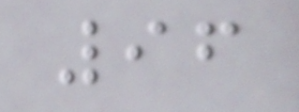96
